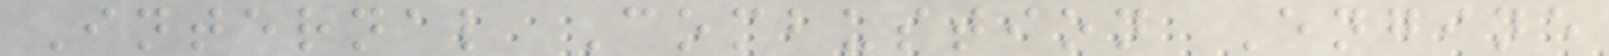Internal Combustion Engine
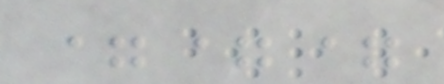===
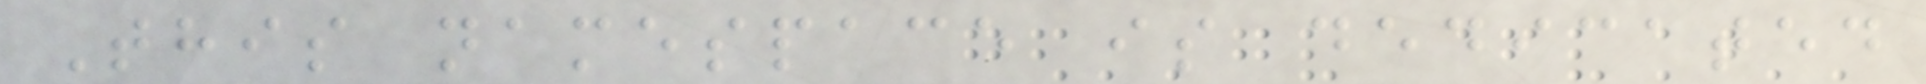This namespace is dedicated
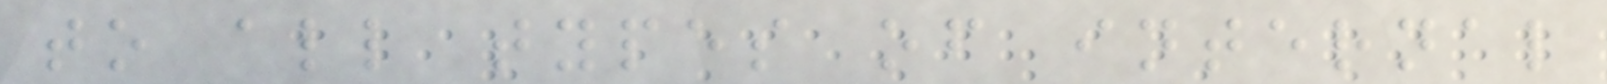to all types of internal
